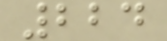224
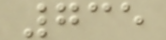735
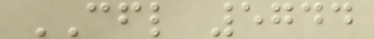CFL 5744
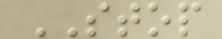STOP
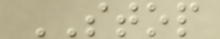STOP
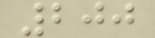200
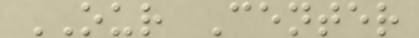OUR Center
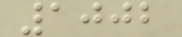1002
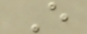E
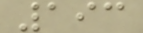193
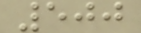500
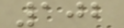102
